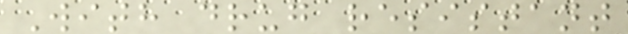With drug resistant
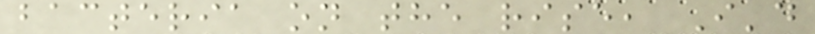bacteria on the rise, I'd
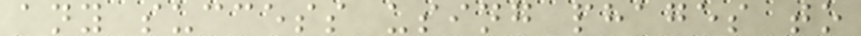any success using phages to
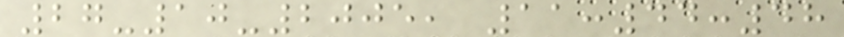27-10-2005, 11:44:48
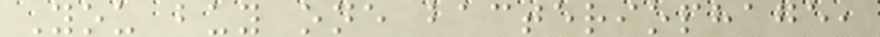You buy one bacteriophage,
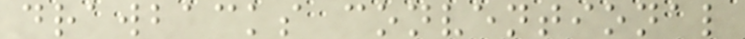drawbacks conventional
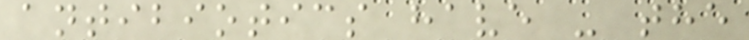antibiotics have - the
